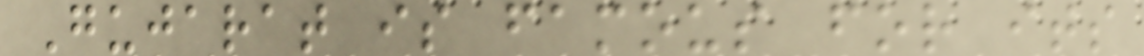Gujarat is famous for its
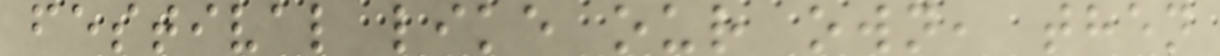festival like our own, then
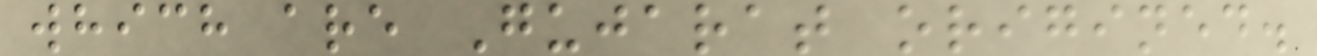which are Gujarat origined.
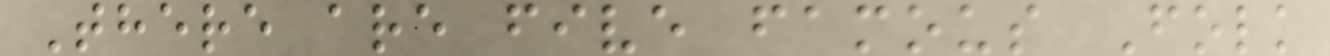There are five famous Folk
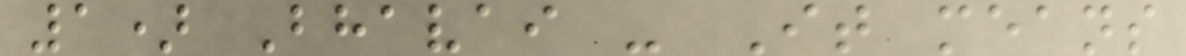1) Bhavai - It means
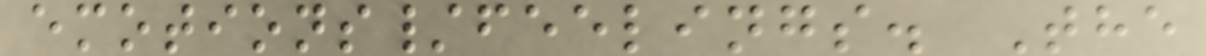emotions/feelings. The
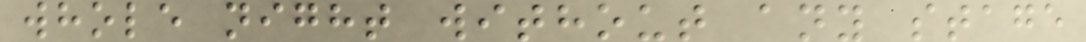whole night without any stage
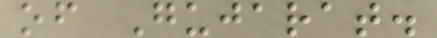of Gujarat.
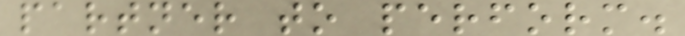partner to perform.
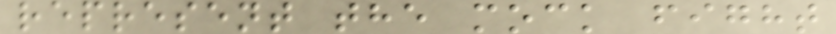represent the mock fight
